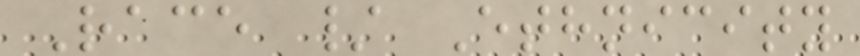Race / Ethnicity
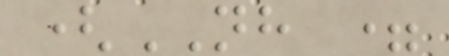(NH =
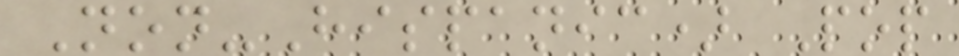Non-Hispanic) Pop
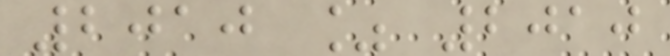2010 % 2010
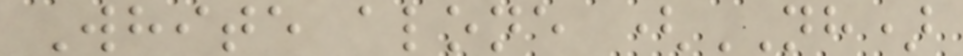White alone (NH)
